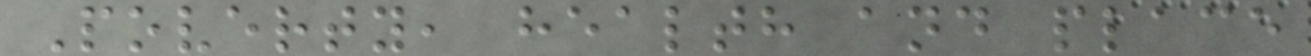Poverty, health and place
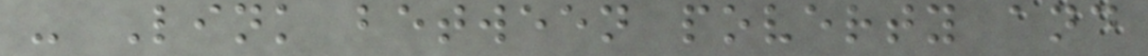- Link between poverty and
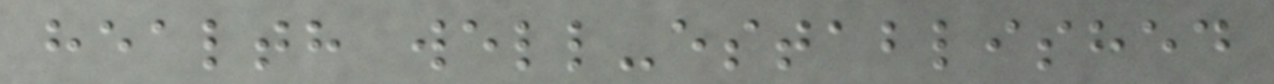health well-established
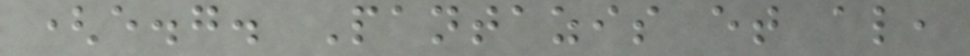(e.g. Pantazis et al,
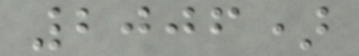2006)
